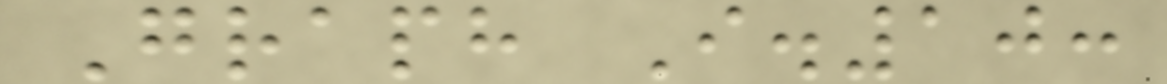Graph I.10:
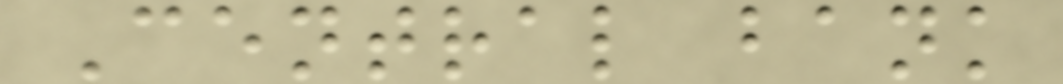Central bank
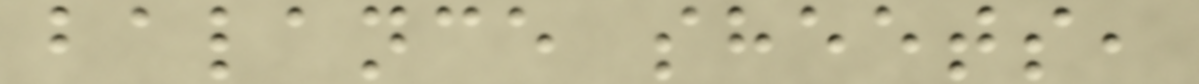balance sheets,
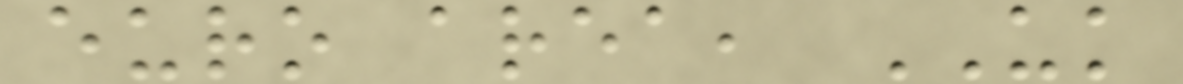euro area, UK
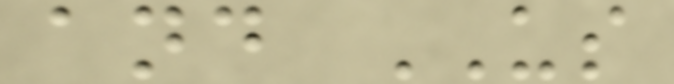and US
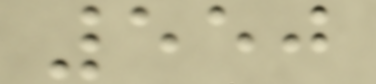550
